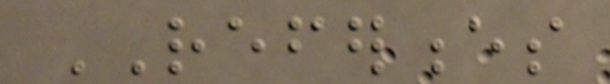REFERENCES
